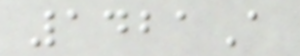1421A
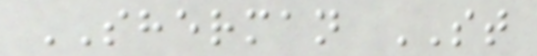SHERMAN ST
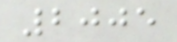2005
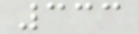333
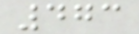473
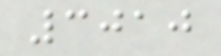3010
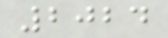2024
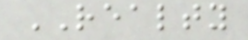REALTY
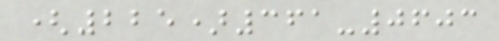(225)361-0603
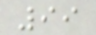99
